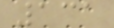131
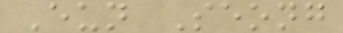Eun Seong
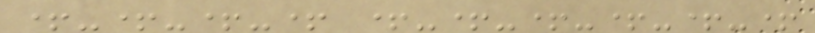+-+-+-+ +-+-+-+-+-+
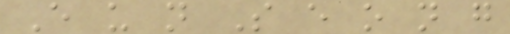E u n S e o n g
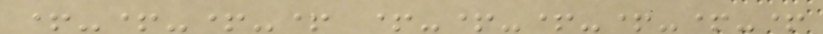+-+-+-+ +-+-+-+-+-+
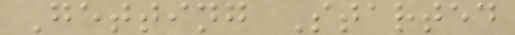Getting Started
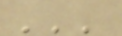'''
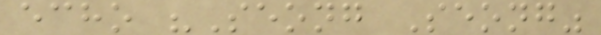echo "Seong Seong"
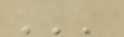'''
